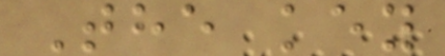The key
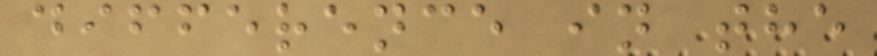difference in the
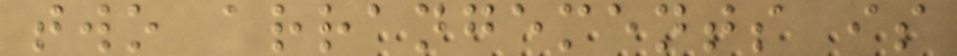two arrangements is
